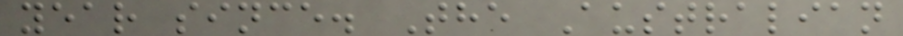year since. The Australian
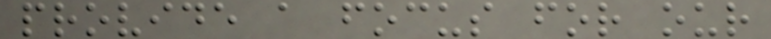provide a focus for our
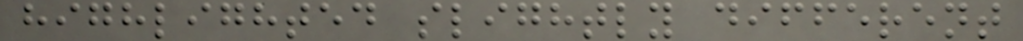highlighted slightly different
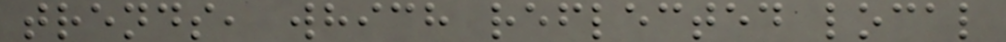trends, which reflected local
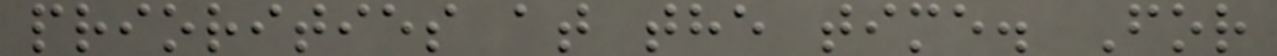priorities at the time. For
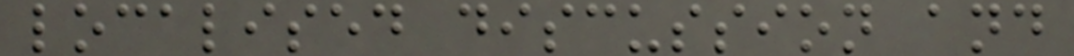localised discussion and
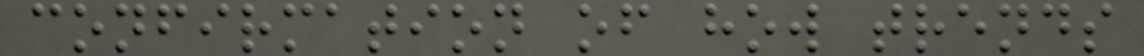confirmation of how trends
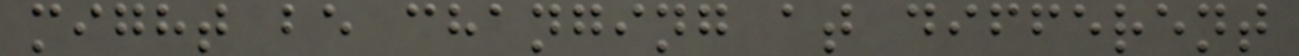might be changing at different
